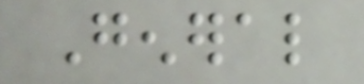General
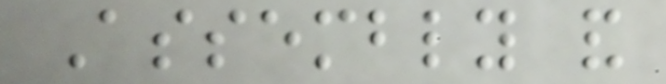Assembly and
